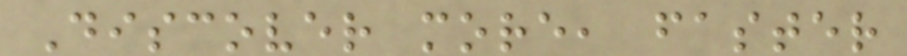Discover more, faster
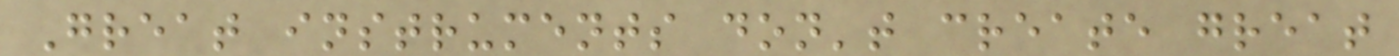Great instruments don't create great
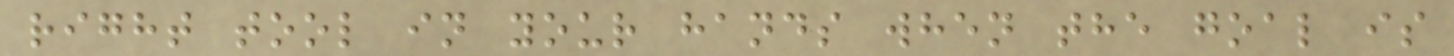right tool in your hands when the goal is
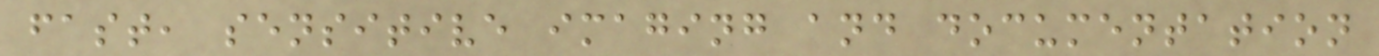fast, sensitive imaging and documentation
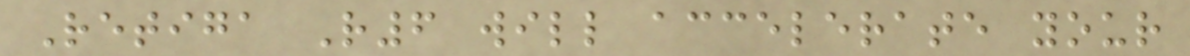Retiga R6 will accelerate your
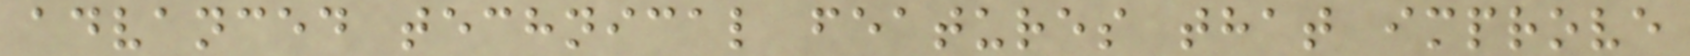advanced technical features that improve
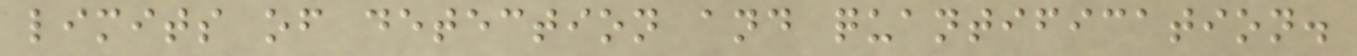limits of detection and quantification.
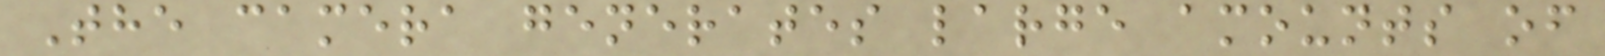The camera generates large amounts of
